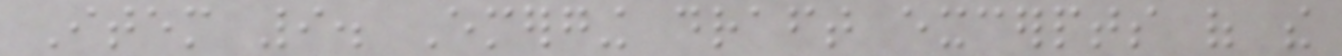Item 9. Emerging draft excerpts of the
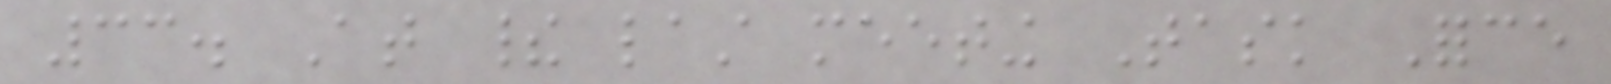33. At their last meeting Task Force
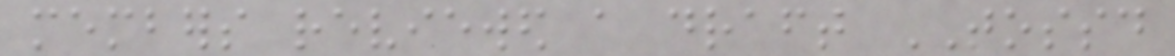members reviewed a draft TOSSD
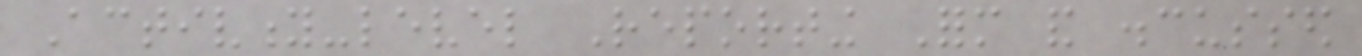Activity-level Reporting Form and discussed
